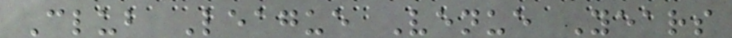Club League Venue Years
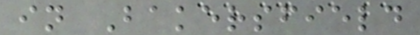in Bakersfield
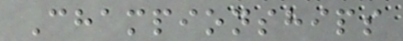Championships
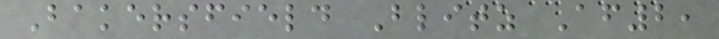Bakersfield Blitz Af2,
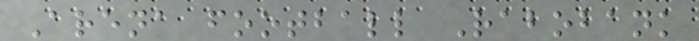Arena football Rabobank
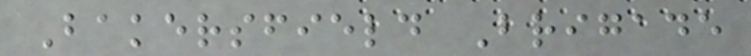Bakersfield Brigade
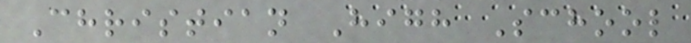Christian High School
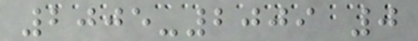2005-2009 0
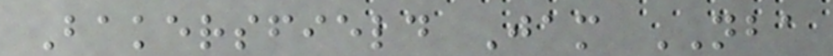Bakersfield Jam NBA
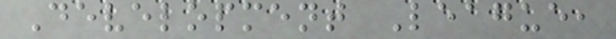Development League,
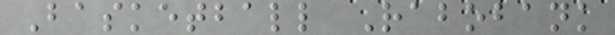Basketball Rabobank
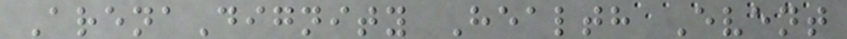ArenaDignity Health Event
